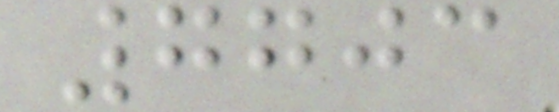7703
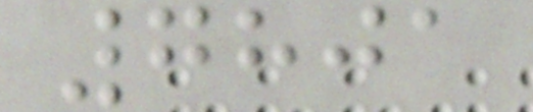7801
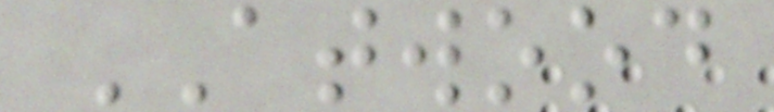ATWOOD
